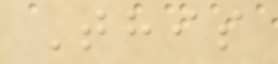This
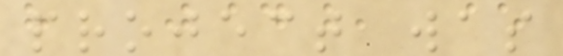project was
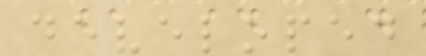developed
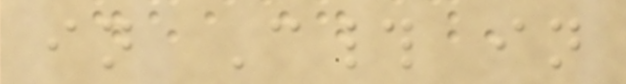in C# in
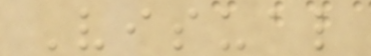Visual
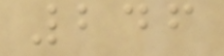246
